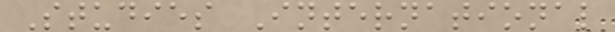Studies International
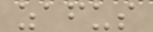zafus
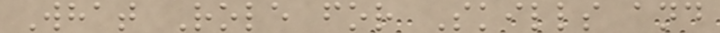What Role for Skills and
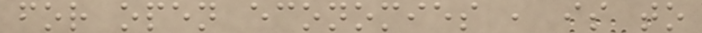for open economies , is to
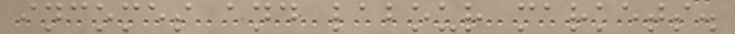incomes and labour markets.
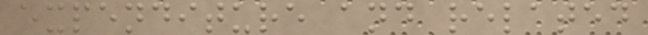expenditure and related
